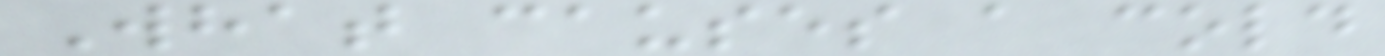What causes a cold
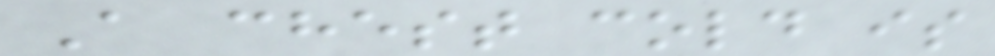A chest cold is
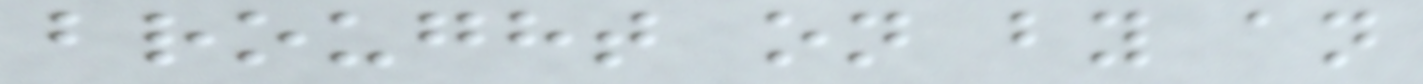brought on by an
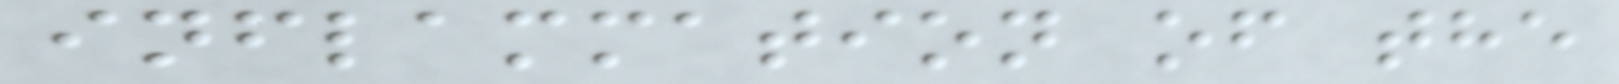inflammation of the
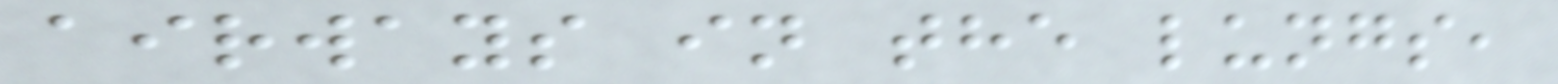airways in the lungs,
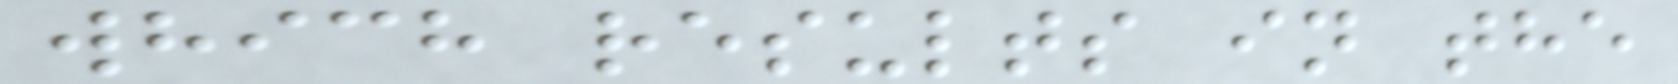which results in the
